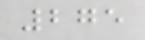275
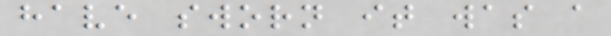have sworn it was a
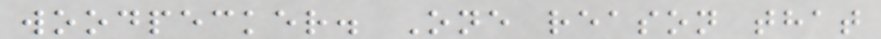woodpecker. One reason that
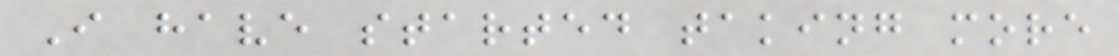I have started taking more
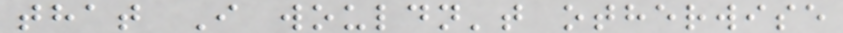that I wouldn't otherwise
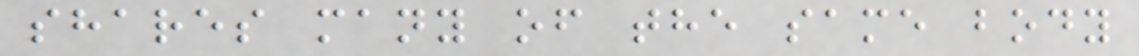shares many of the same body
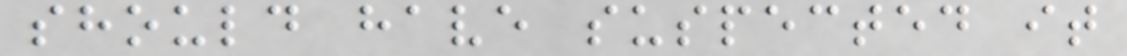should have suspected it
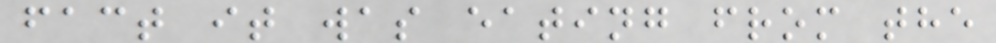fact it was eating from the
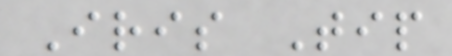Iris Tip
